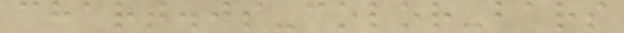chart.js-color-bars
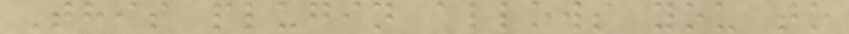This plugin allows you to
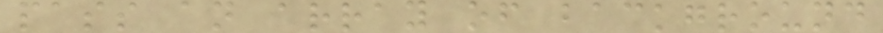pass an array of background
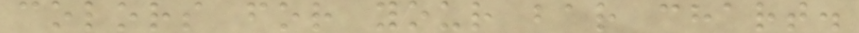colors for your bar chart.
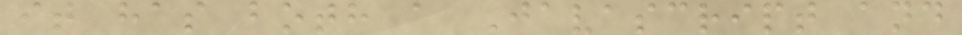it has both a Javascript and
